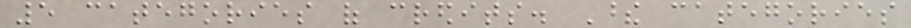5 categories of credits. These categories
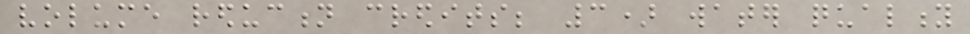volume reduction credits; 3) water quality
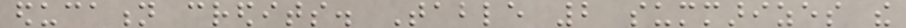education credits. Table 2 summarizes the
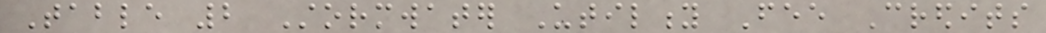Table 2 Stormwater Utility Fee Credits
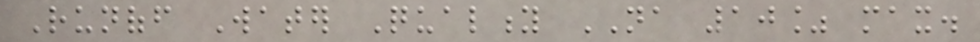Runoff Water Quality NA 10% max.
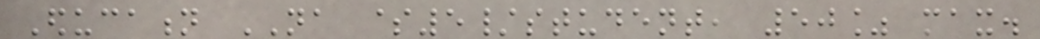Education NA $5/student, 50% max.
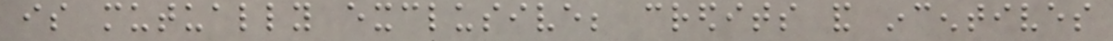is mutually exclusive; credits and incentives
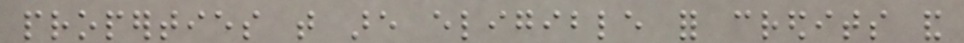properties that are eligible for credits and
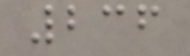236
